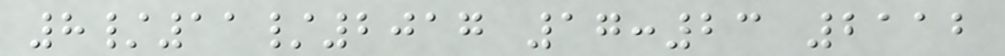8/11/2017 17:23 2112
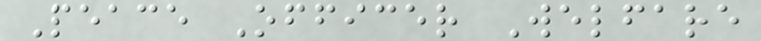Peace Officer Welfare
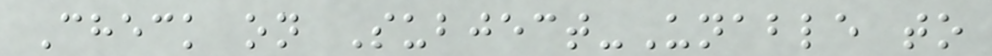Check on Subject-Unable to
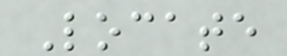Locate
